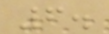6.
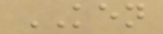KEN
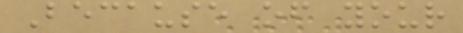Because of your
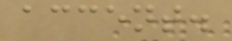accent.
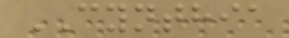CYNTHIA
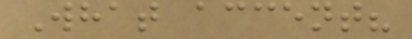What accent?
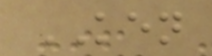KEN
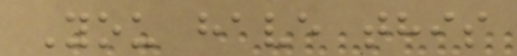You have this
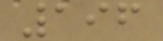196
